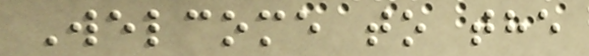Welcome to the
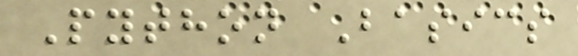Python Basics
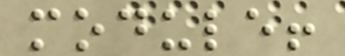module!
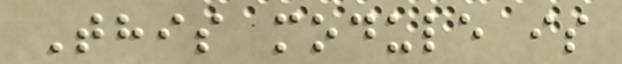This module is
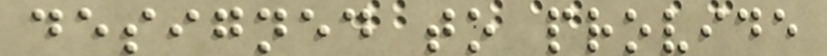designed to provide
